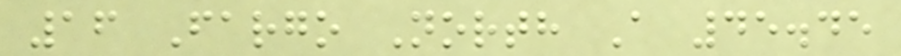16 Fargo North A 45.45
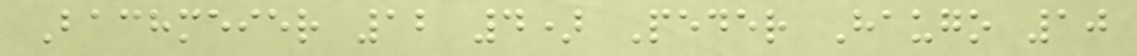Bachmeier 12 4) Peder Haugo 10
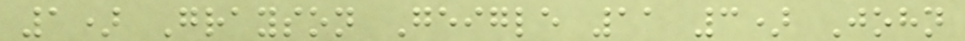1) Grayson Geigle 11 3) John
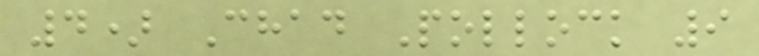4) Chad Pollock 9
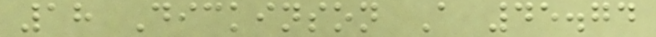18 Dickinson A 45.74
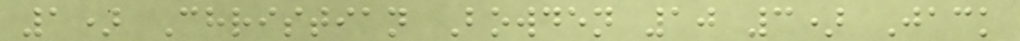1) Christian Bowden 10 3) Jack
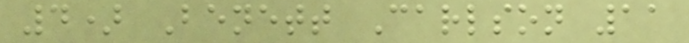4) Benett Carlson 11
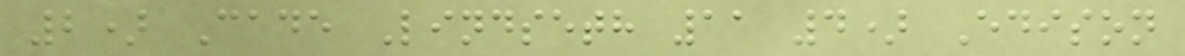2) Cade Lindseth 11 4) Edison
